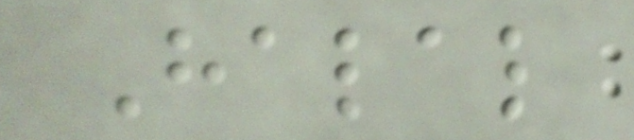Halal
